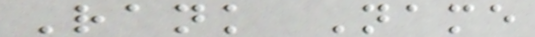Rank Name
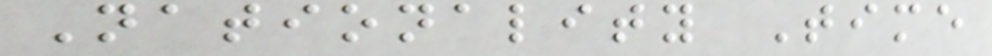Nationality Time
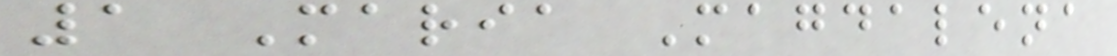1 Maria Magdalena
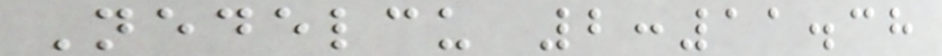Nedelcu 2:11.38
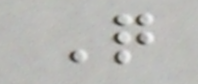Q
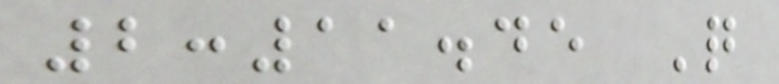2:11.45 Q
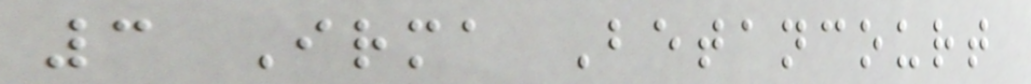3 Irma Betancourt
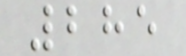285
